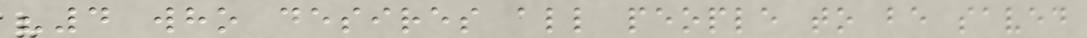"4 who desires all people to be saved
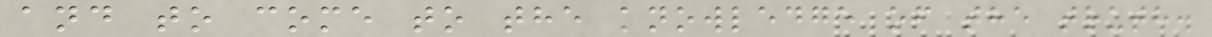and to come to the knowledge of the truth.
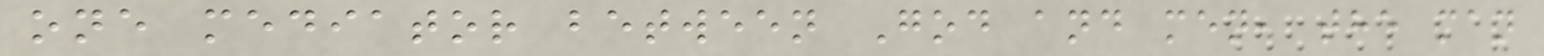one mediator between God and men, the man
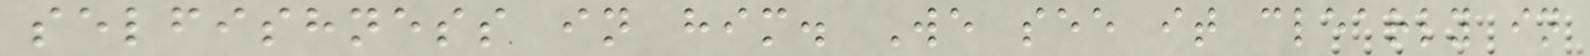selfishness in him. We see it clearly in
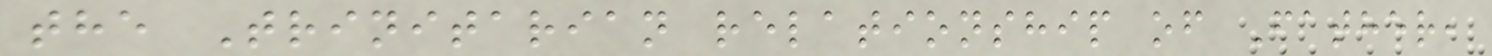the Trinitarian relationship of Father,
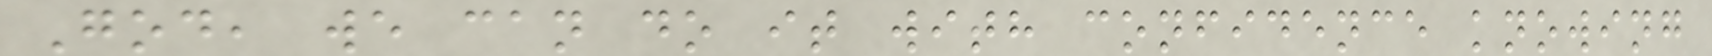God, we can do it with confidence knowing
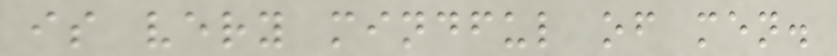is very mindful of men.
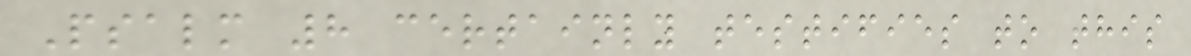Psalm 8 certainly testifies to this
